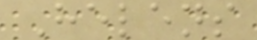Helens
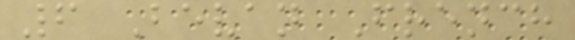6 Bevan French
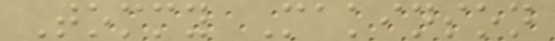Tommy Makinson
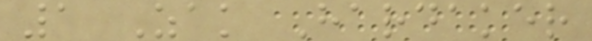1 Zak Hardaker
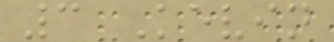3 Kevin
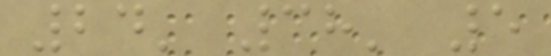24' 38' 5
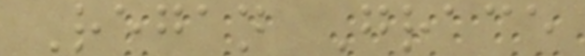Regan Grace
